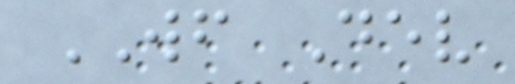WF Dev
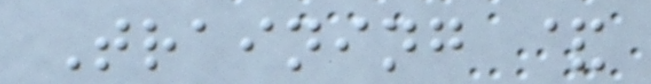Training &
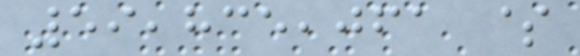59,835,061 $
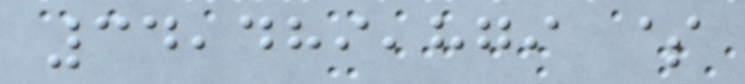34,489,879 $
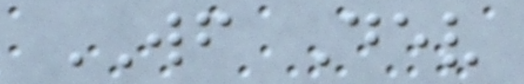WF Dev
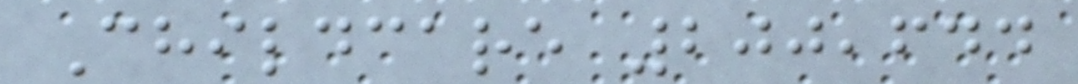Childcare 200,644
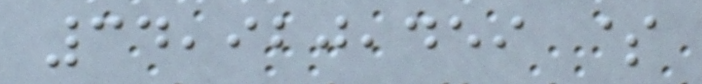34,920,459 $
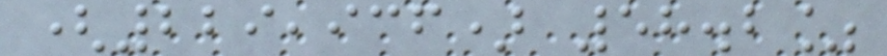(229,936) 58.2%
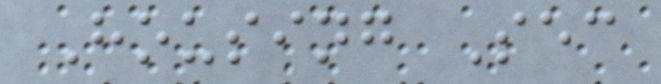Housing Sec
